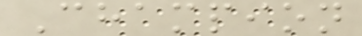Champion
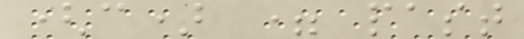(c) = past
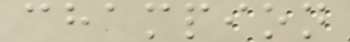champion
